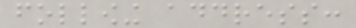following address:
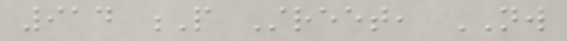914 P Street, NW
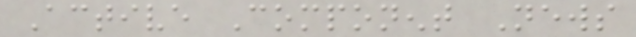Active Component News
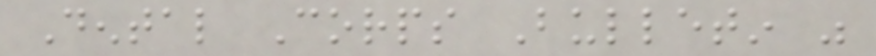Dental Corps Bulletin was
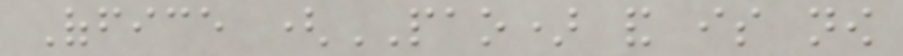Office (PAO) and is now
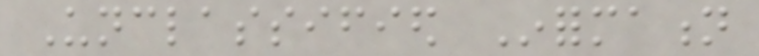Unclassified Information
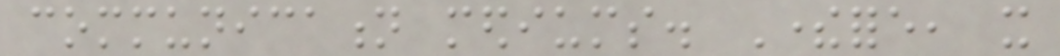communication mediums. Therefore, it
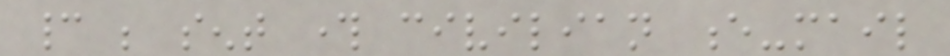cannot be sent through civilian e-mail
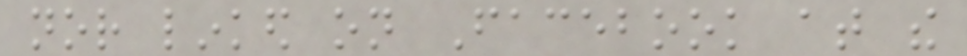nor linked on Facebook at the
